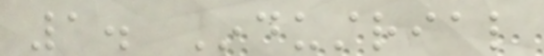1. Industrial
